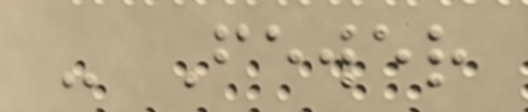- Fewer
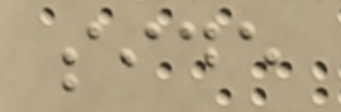side
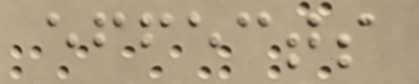effects
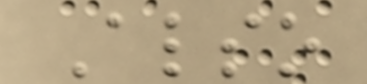Also
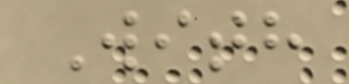With
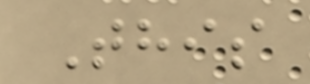This
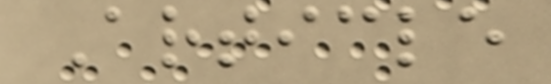Article
